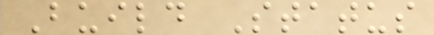Build Status
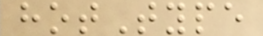hotType
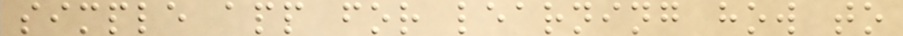simple app for learning how to
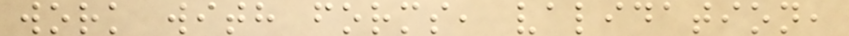work with forms, validation,
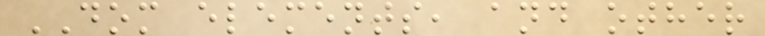DOM elements, and other
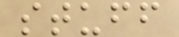stuff
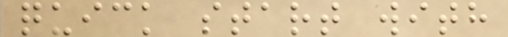quick start with
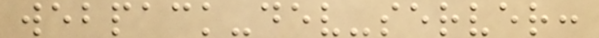webpack-dev-server:
